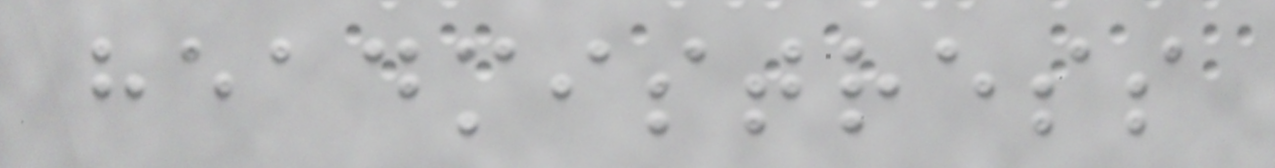headmistress
